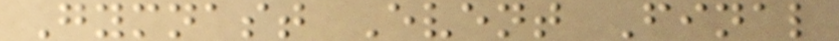Gymnast Event Final
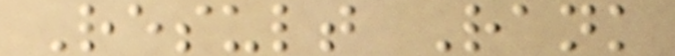Result Rank
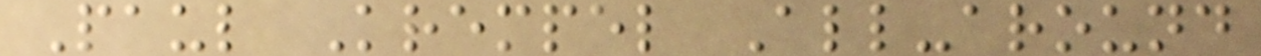Paul Krempel All-around
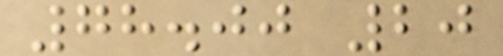78.00 20
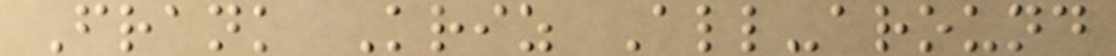Frank Kriz All-around
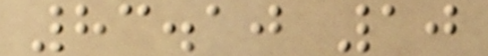83.10 10
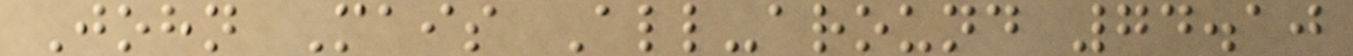John Mais All-around 74.10
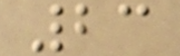23
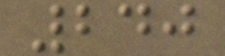240
